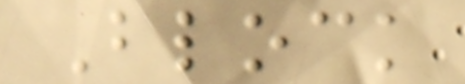Block
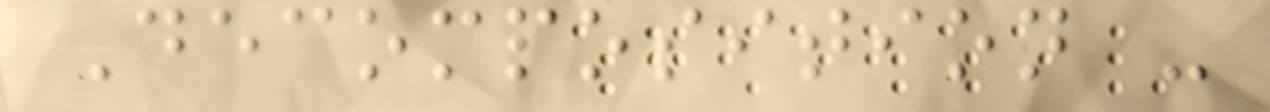Decomposition -
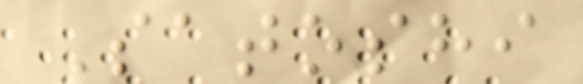Satoshi
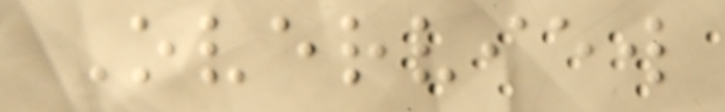Overview
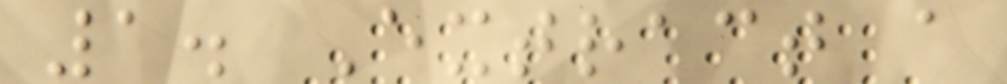1. Extract a
